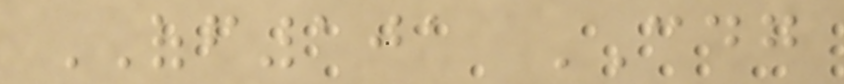OFF101 CDG
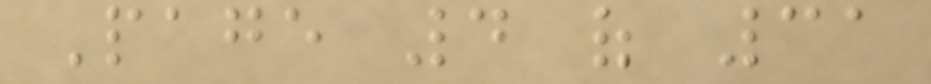Page 4 of 31
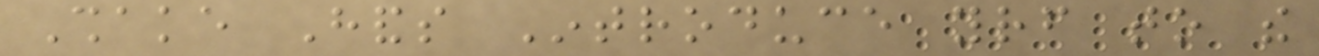Shake Hands Introduce yourself to the
